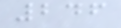246
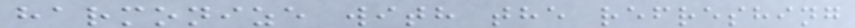harmonize with the refreshing
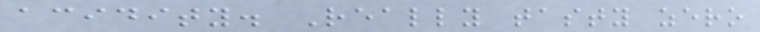acidity. Really tasty zero
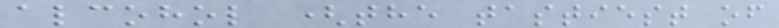alcohol (the tastiest of
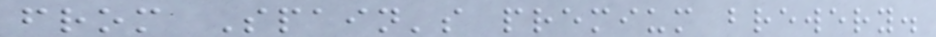from Spain's premium brewery.
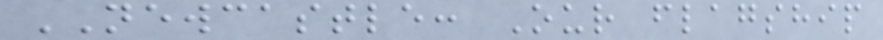NEWCASTLE: Our flagship
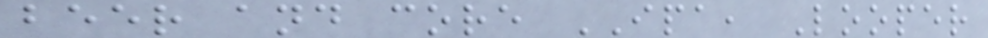beer and core IPA, Looper
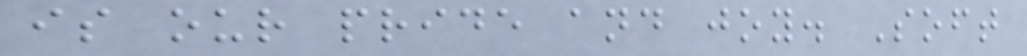is our pride and joy. Soft
